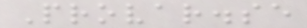Provar.se
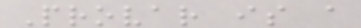Provar is a
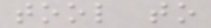tool to
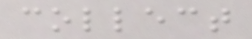collect
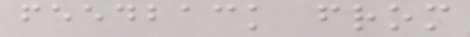feedback from
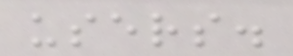users.
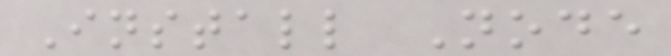Install Node
